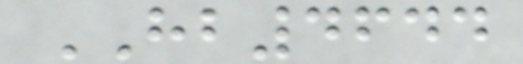HB4644
